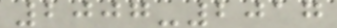2007-2017
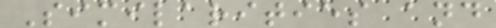Similarities and
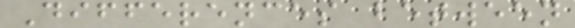Differences between
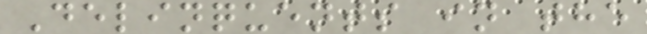Delinquents in the
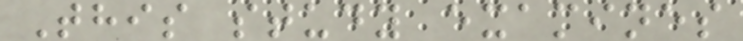This study examines
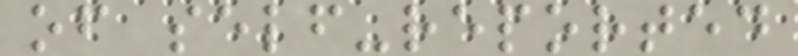of self-reported
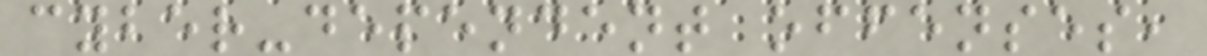cyber-dependent offenses,
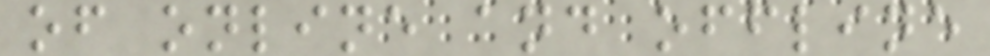of online and offline
